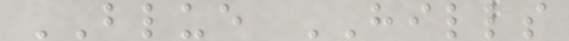BLUE HILLS
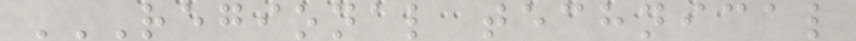REGIONAL TECHNICAL
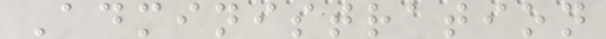Administration
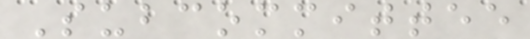Subcommittee
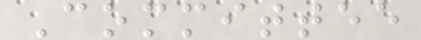Committee
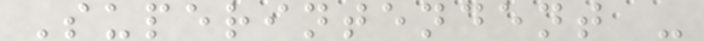Superintendent -
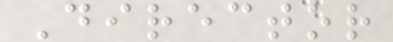Director
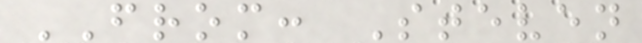FROM: Steven
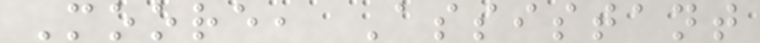Moore, Assistant
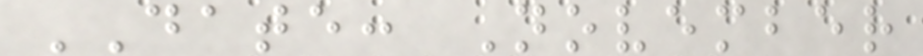DATE: November
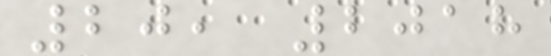20, 2018
